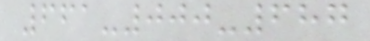661-000-687
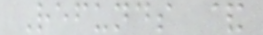Refunds &
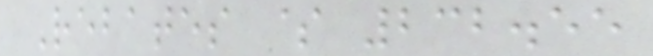Rebates $ 232.55
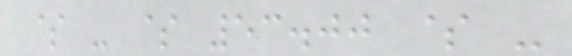$ - $ 53.00 $ -
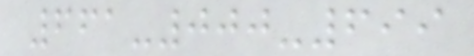661-000-699
